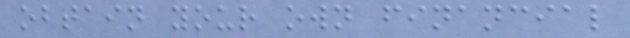obtain your own financial
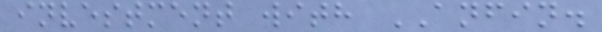investment with ANFIN.
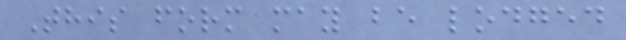This form may be lodged
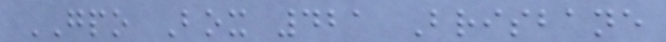GPO Box 421 Brisbane
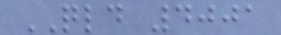QLD 4001
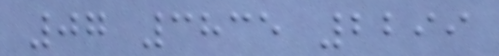07 3835 2299
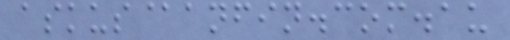askus@anfin.com.au
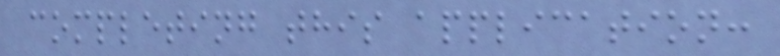completing this application:
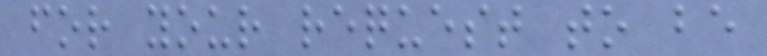for your request to be
